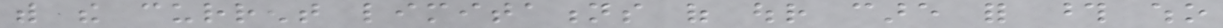with the current limitations of our care for those who
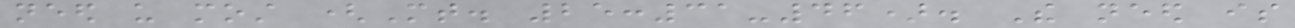need us most (Mt. 25:31-46). The need is
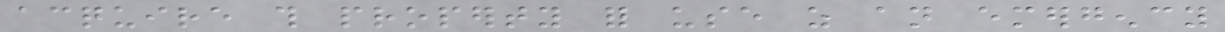acquire this property for use as an emergency
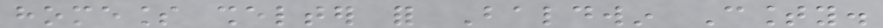homeless shelter for Baldwin County.
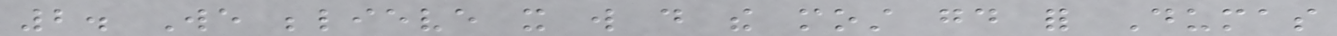2. We believe it will do the most good for Dumas
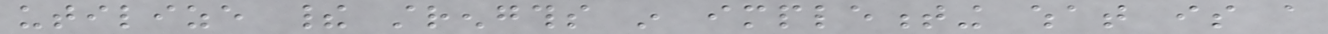utilize their strengths in implementing what is a
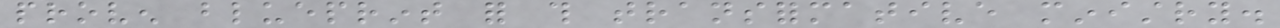proven blueprint for this transformative ministry.
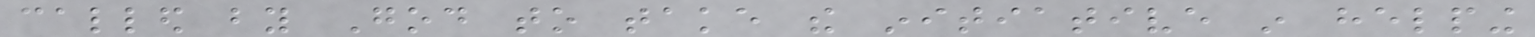called by God to take the initiative in helping
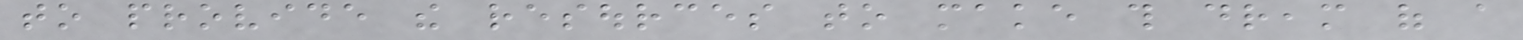to provide the resources to make this dream of a
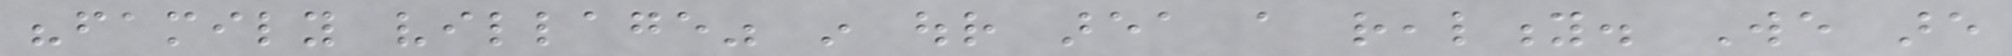"family village" in our area a reality. We are
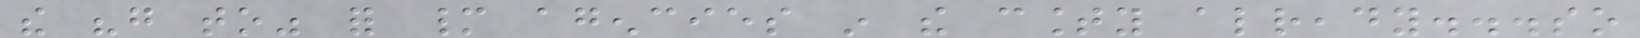the "go to" for many agencies in the county already...so
